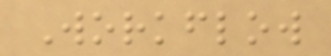Workflow
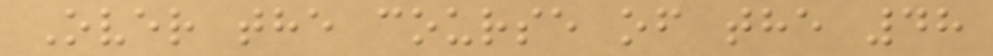Over the course of the 48
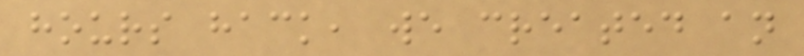hours hack, we created an
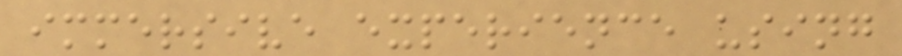immersive experience using
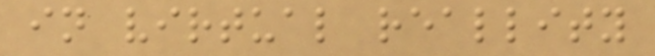in virtual reallity
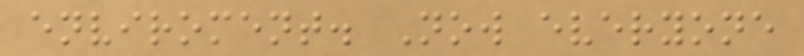enviroment. Now everyone
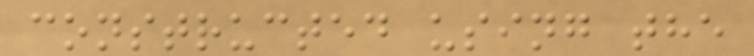constructed using the
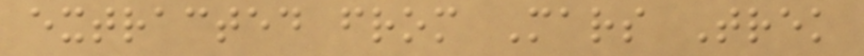extracted from Mars Trek
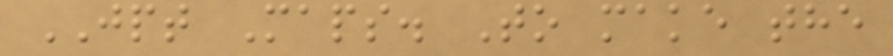JPT Maps. To make the
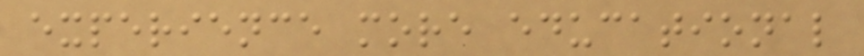experience more educational
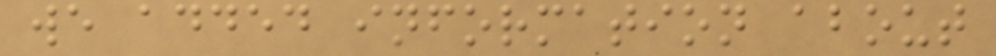we added information about
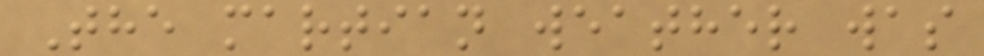The martian weather was
